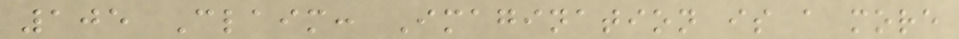105 Claim: Imagination is a more
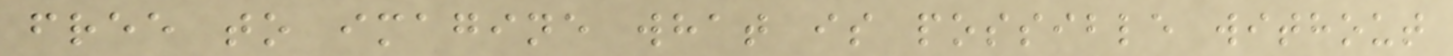free to imagine what is possible without
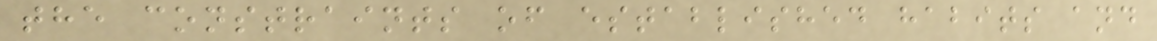the constraints of established habits and
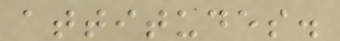attitudes.
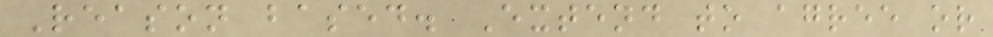Reason based. Extend to agree or
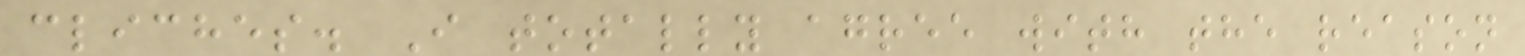cliches. I totally agree with the reason
